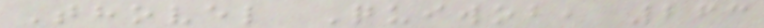Thovel Quiwob, 263
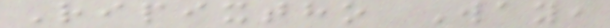Ripixtho Way,
